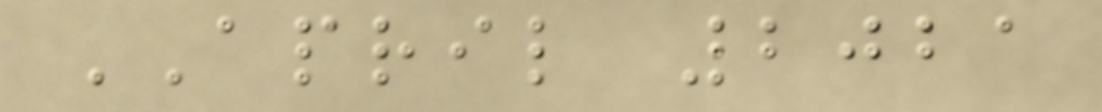APRIL 2021
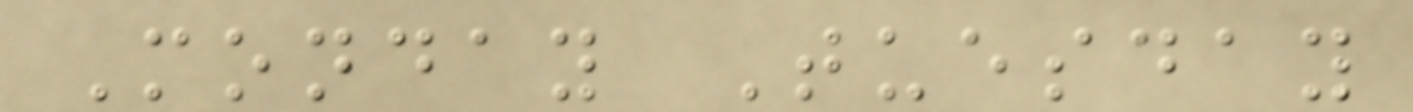Monday Tuesday
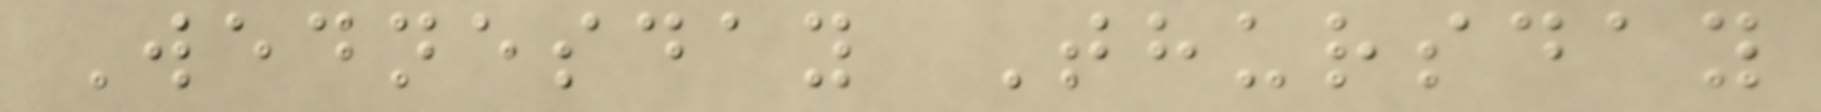Wednesday Thursday
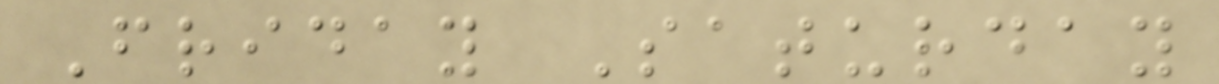Friday Saturday
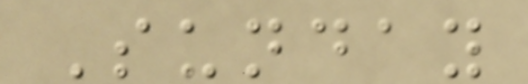Sunday
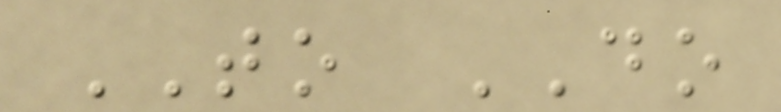TO DO
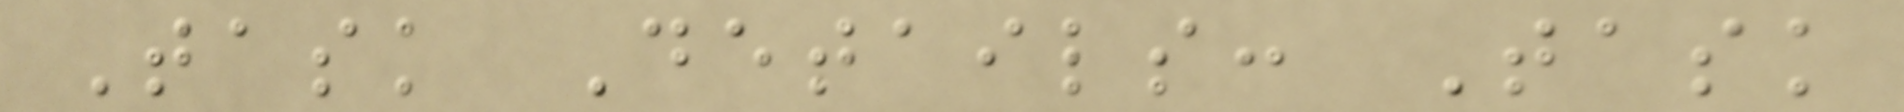Task Details: Task
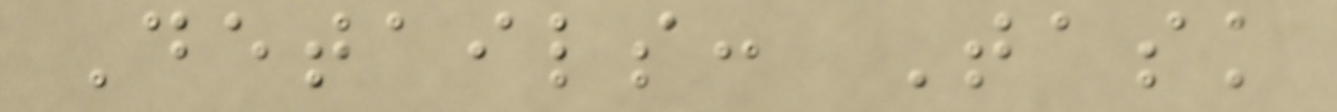Details: Task
